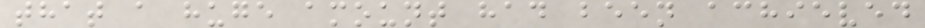that a huge amount had been achieved
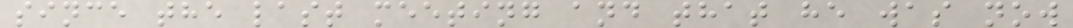since the last meeting and that he was now
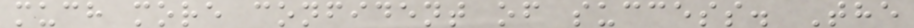much more confident of success. The
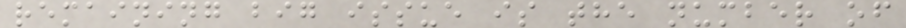remaining big issue is the number of
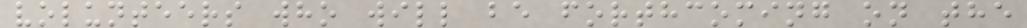volunteers who will be forthcoming on the
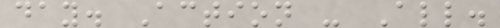day. Action - All.
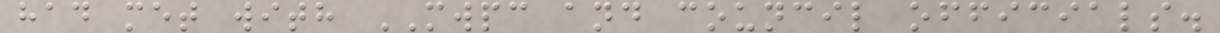had met with MWPC and council officials.
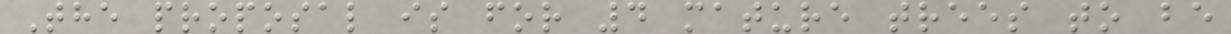The proposal is for 4 mature trees to be
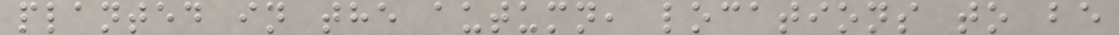planted in the autumn, locations to be
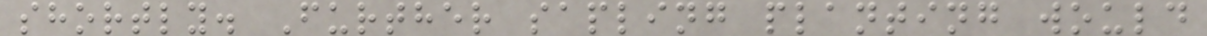shortly. Further sapling planting would
